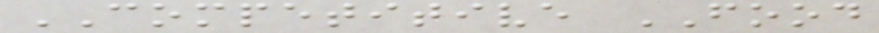COMPETITIVE FOOD
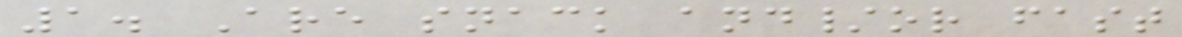1. Are snack and/or fast
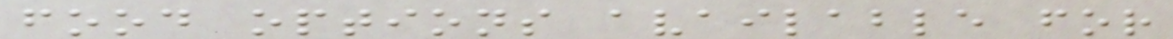food options available for
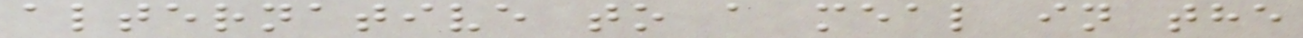alternative to a meal in the
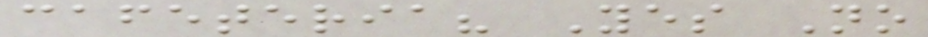cafeteria? Yes No
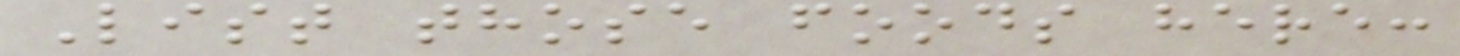List those foods here:
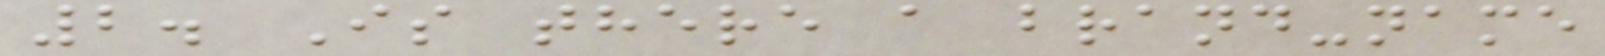2. Is there a brand-name
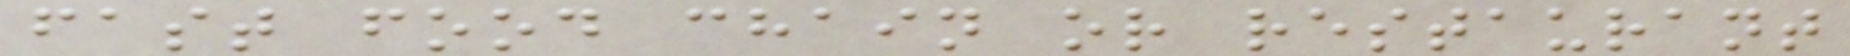fast food chain or restaurant
